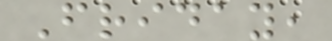Friday,
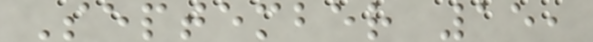September 15,
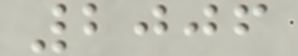2006
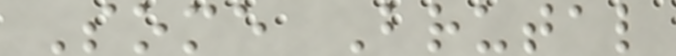Some Brutal
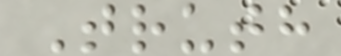Truth
